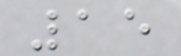15
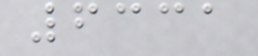6331
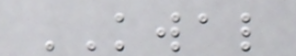KWAL
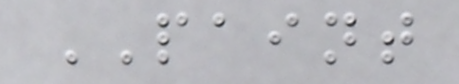PAINT
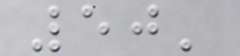50'
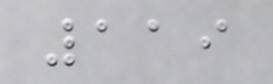119
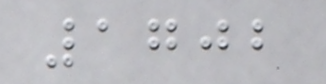1702
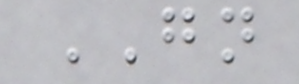GN
